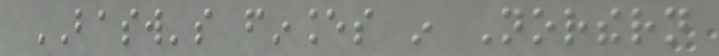BASW's finances in Northern
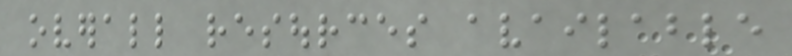overall resources available
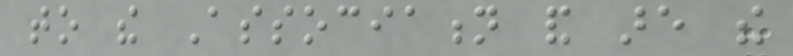to the Association and are the
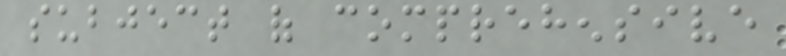subject of comprehensive
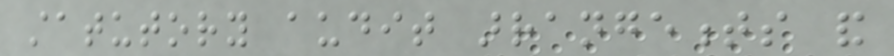statutory audit arrangements and
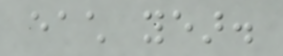each year.
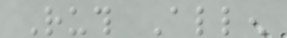Ruth Allen
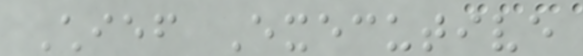Chief Executive
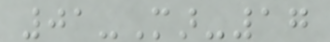01-Mar-17
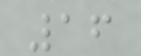16
